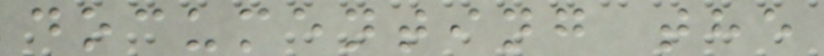documenting the
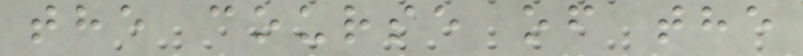the course of the
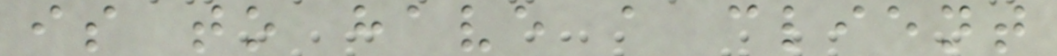is to have a client
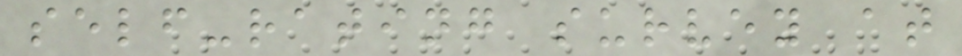self-rating survey at
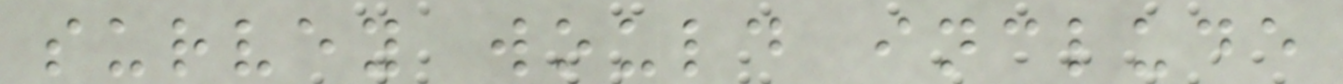survey would include
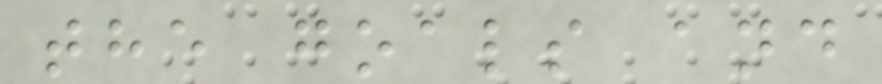the goals and
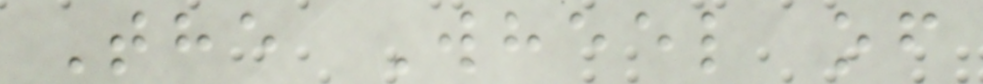The Wheel of
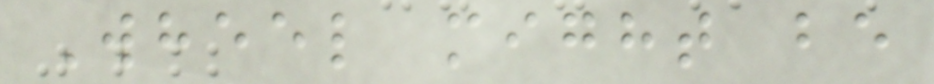Wheel might be
